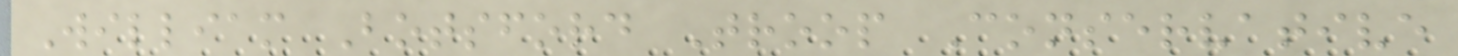William Botsford Troop Conservative
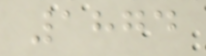1874
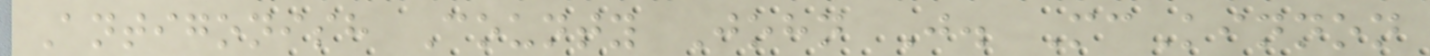Antigonish County John J. McKinnon
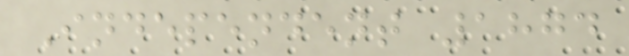Independent 1874
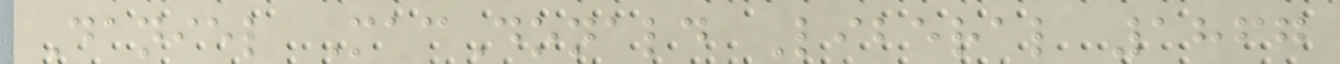Daniel MacDonald Liberal 1867
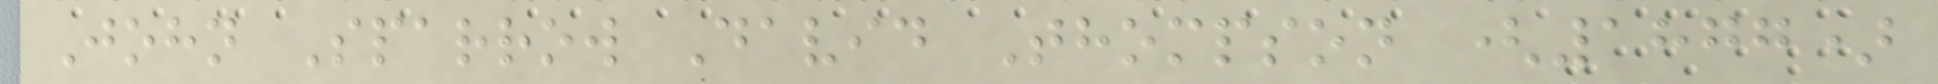John Sparrow David Thompson (1877)
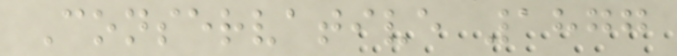Conservative 1877
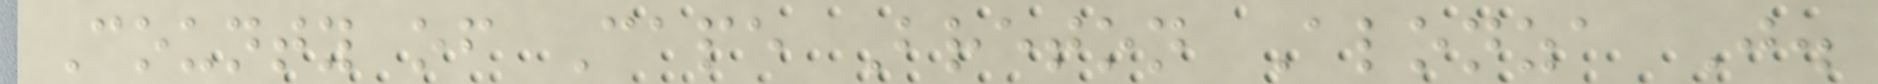County of Cape Breton Alonza J.
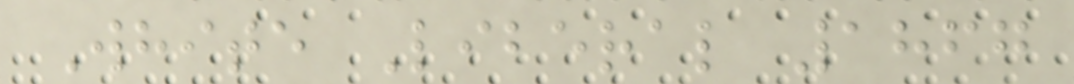White Liberal 1867
